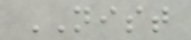NIST
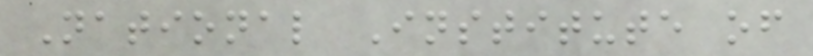National Institute of
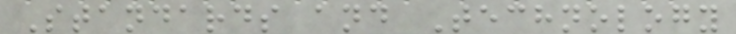Standards and Technology
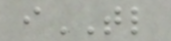iTL
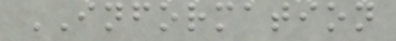INFORMATION
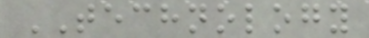TECHNOLOGY
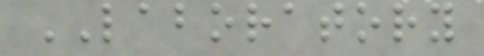LABORATORY
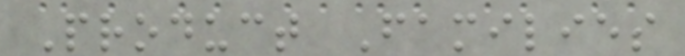Product Families
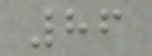86
